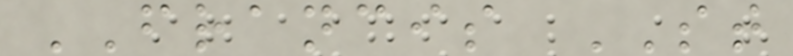FRANCIS ST
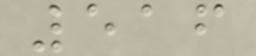516
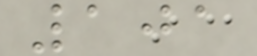101
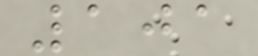101
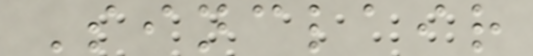Sinclair
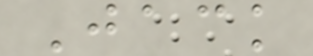Jack
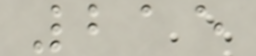215
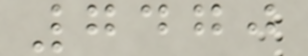7470
